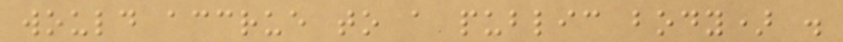would accrue to a public body) .
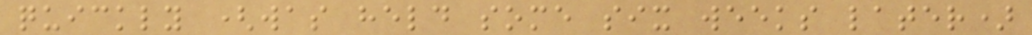quickly (was held some six weeks later)
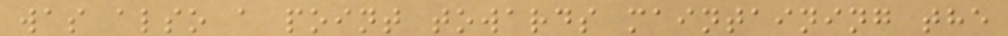was also a point towards maintaining the
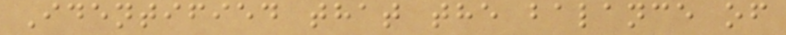Identified that the balance of
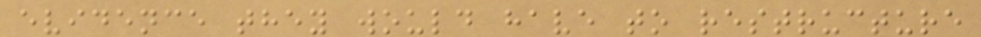evidence they would have to restructure
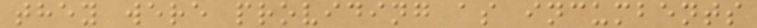they were providing as incumbents
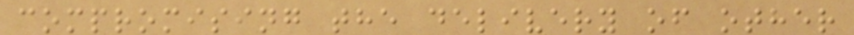compromising the delivery of other
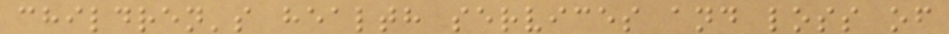children's health services and loss of
